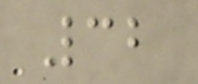32
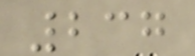237
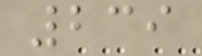239
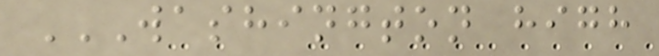WASHINGTON HIGH
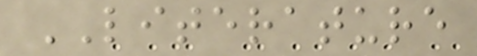LITERATURE
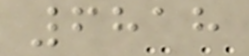6818
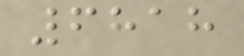6818
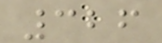326
